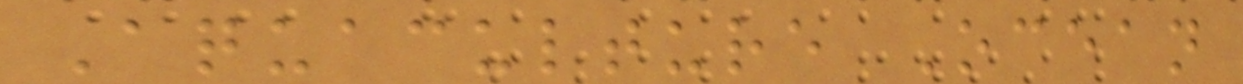Aquaculture Ocean
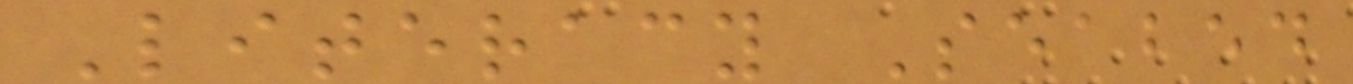Literacy Seabed
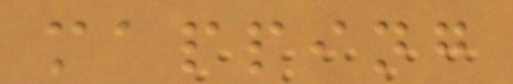mapping
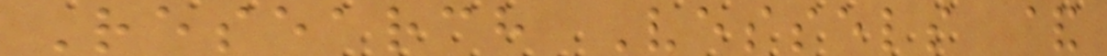Research Vessels &
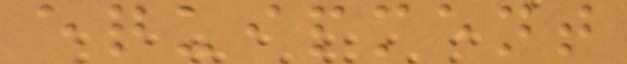equipment
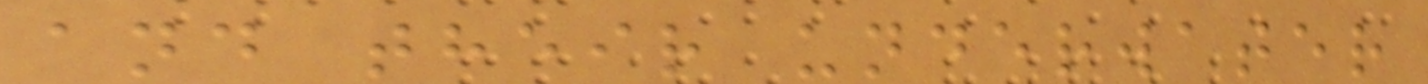and their underwater
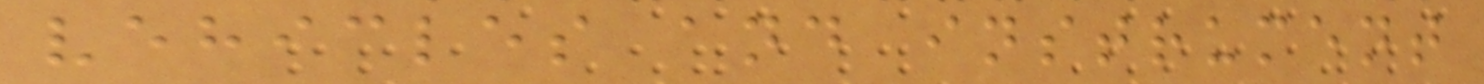vehicles and instrument
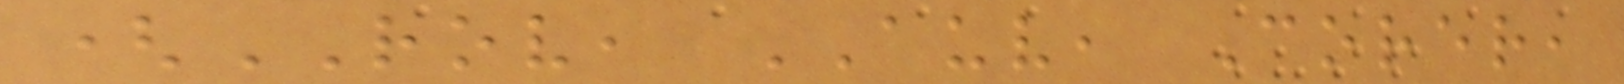(ROV, AUV, Corer,
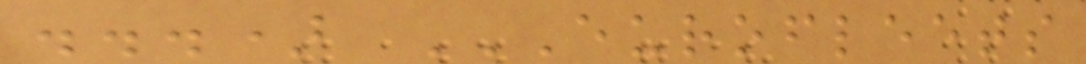...) EUROFLEETS
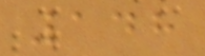148
